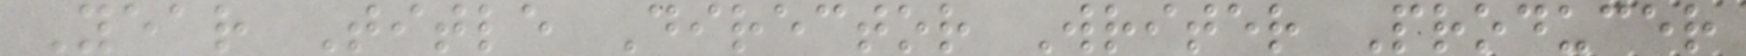Year Title Director Writer Producer
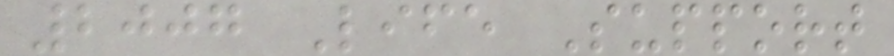2007 Life Support
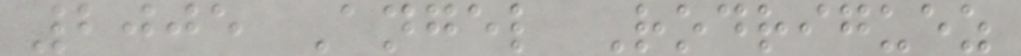2005 Angel Rodriguez
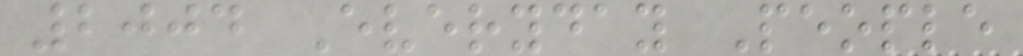2004 Everyday People
